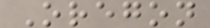Oregon
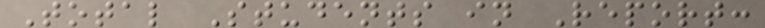Total Students in Report:
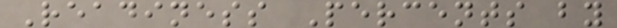Readiness Percents by
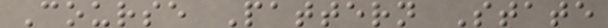Course Pattern State
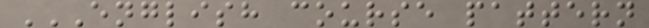ENGLISH COURSE PATTERN
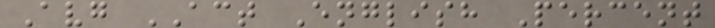Avg ACT English Percent
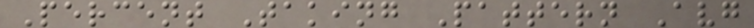Percent Taking Pattern Avg
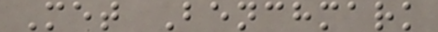Met Benchmark
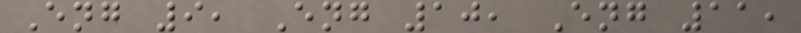Eng 9, Eng 10, Eng 11,
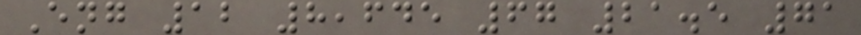Eng 12 8,645 67 21.5 71
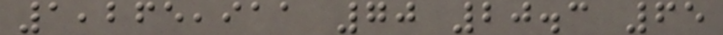1,265,911 70 20.3 65
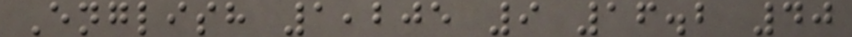English 1,205 9 16.2 40
